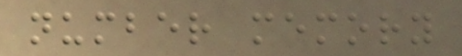number memory
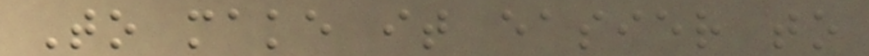To make it easier to
